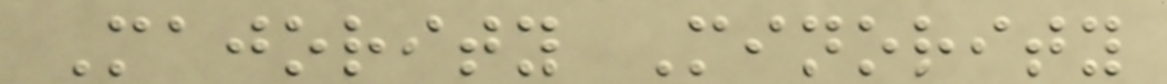Majority Minority
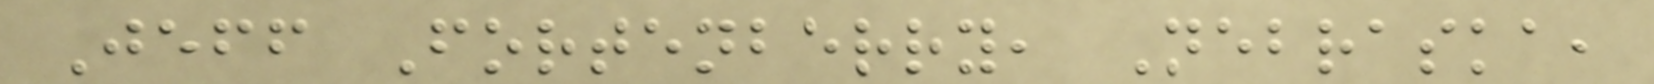Jeff Fortenberry, Nebraska,
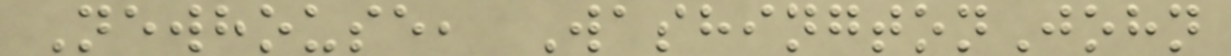Newhouse, WashingtonJohn
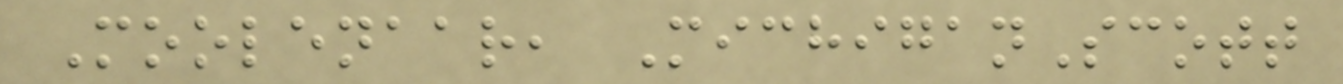Moolenaar, MichiganScott
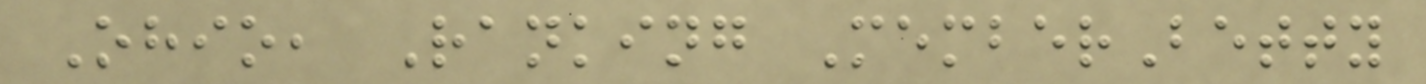Ohio, Ranking MemberBetty
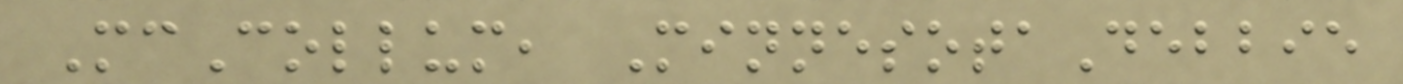McCollum, MinnesotaDebbie
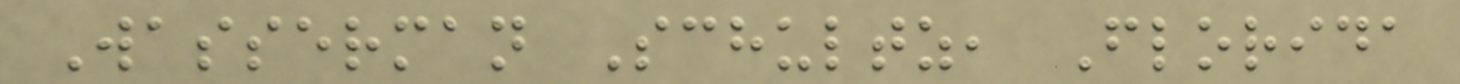Wasserman Schultz, Florida
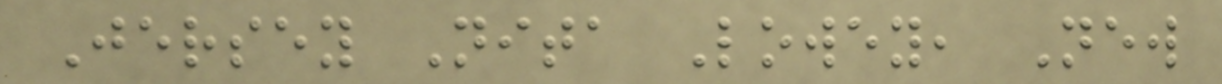Jersey Nita Lowey, New
